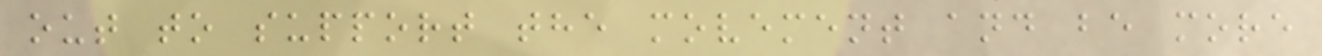out to support the movement and be more
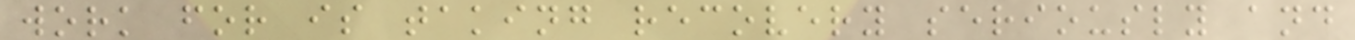work for is taking recovery seriously and
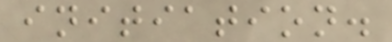initiation.
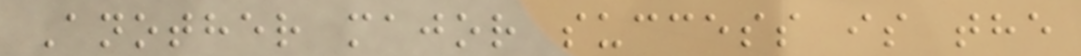Another major success is the
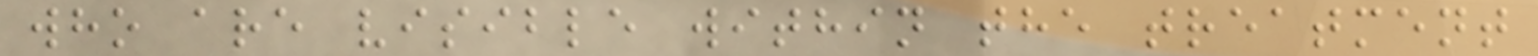who are visible within the treatment
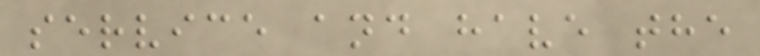service and have the
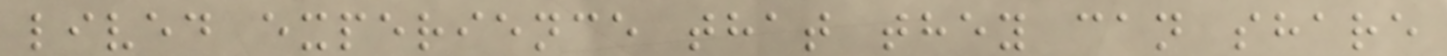lived experience that they can share
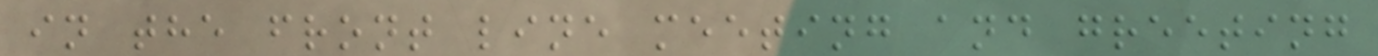in the front line meeting and greeting
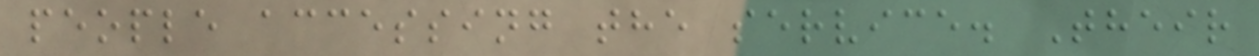people accessing the service. Their
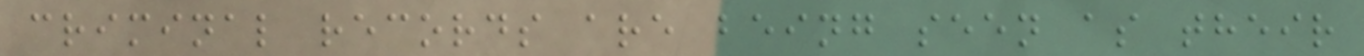criminal records are being seen as their
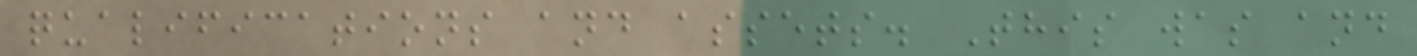qualifications and assets. This was and
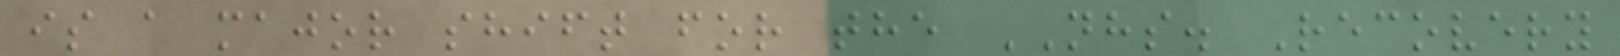is a major shift for the NHS. Recovery
